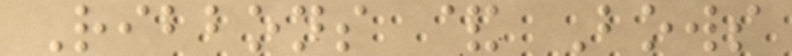Ribbons & Bows
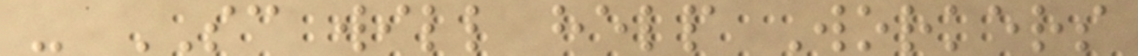- SC will help Workers
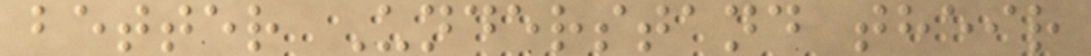better Understand their
